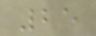25
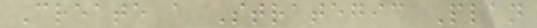Create a Strategic Plan
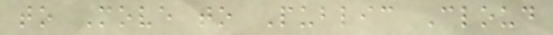to Move to Public Cloud
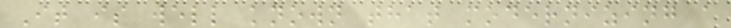It is well known that modernizing a
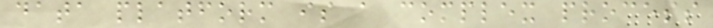data platform is a complex process
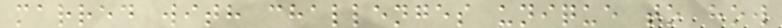marred with challenges unique to how
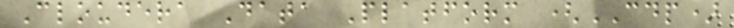Cloudera Data Platform (CDP)
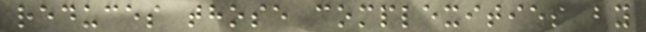reduces those complexities by
